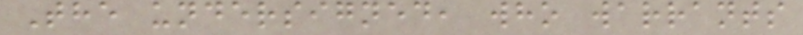The undersigned, who warrants
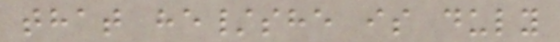that he/she is duly
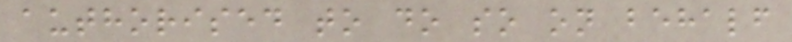authorised to do so on behalf
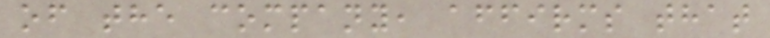of the company, affirms that
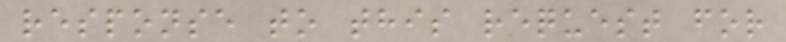response to this request for
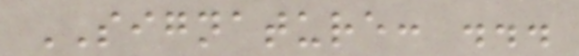SIGNATURE: ...
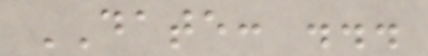DATE: ...
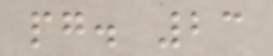pg. 23
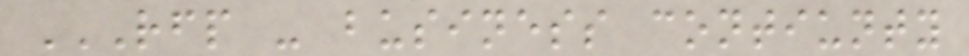RFP - BUSINESS CONTIUNTY
